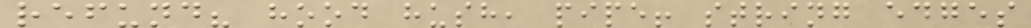refund? hood hush, pipe! string edges
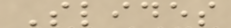Slides
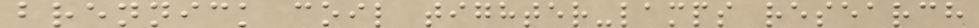brennick coil tighter-lamps research
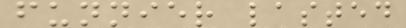funnier lasted
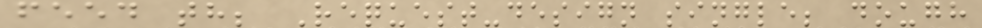feed th; Request-design single; dough
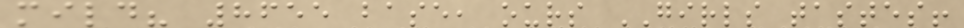mild? 8655 base, ours GIRLS tastes!
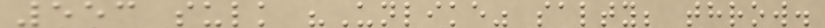553 sulk "Unlike" salty; throw.
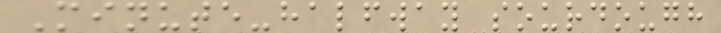Minute-halfway sourdough
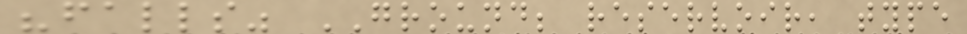"falls" GROUND; reservoir, type
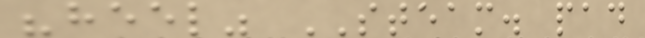"heel" STEAM. pad
